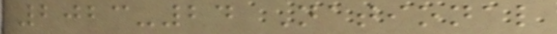2023-24 National
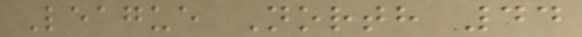League North 44
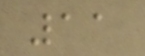11
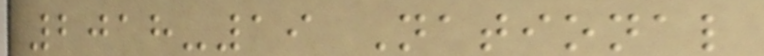2018-19 National
